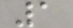1
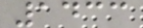1433
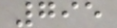795
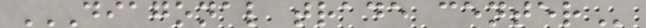DIAGONAL TRADE CENTER
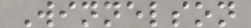Winnelson
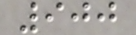900
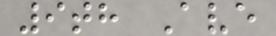9th Ave
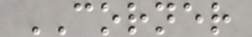CORNER
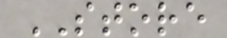STORE
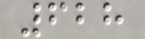628
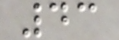43
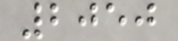2050
